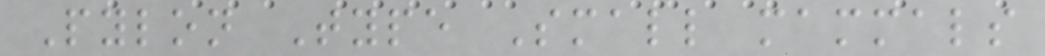Pylon Type Small mammals
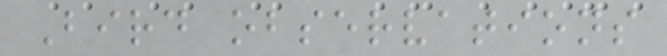Bird observations
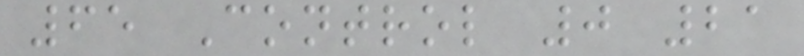65 Control 0 21
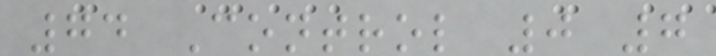74 Control 0 7
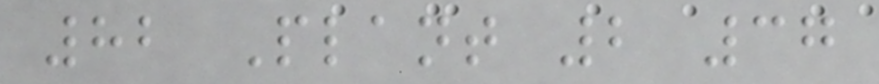82 Plant 2 37
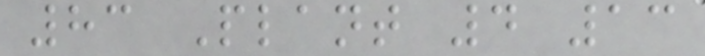83 Plant 4 13
